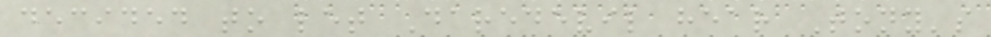decided to let Daredevil hear Tony's
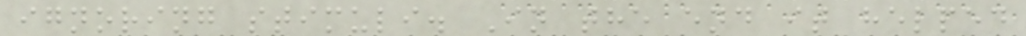ignoring stimuli. In the end it helped
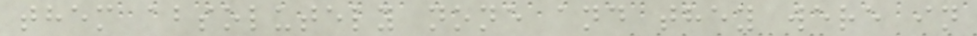them absolutely none and they were in
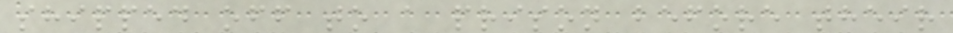shipped off to a prison before their
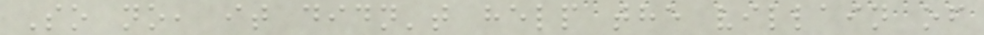So no, it didn't help the villain of
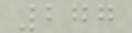277
